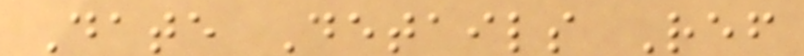Date Details Ref
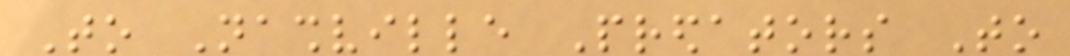To Nashville Predators To
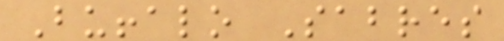Buffalo Sabres
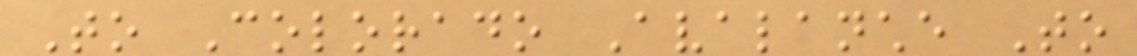To Colorado Avalanche To
